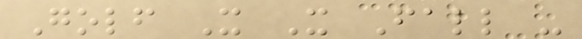Golf X X Fall -
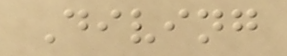Diving
